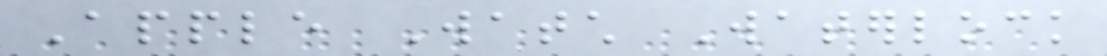Apple Watch Waterlock
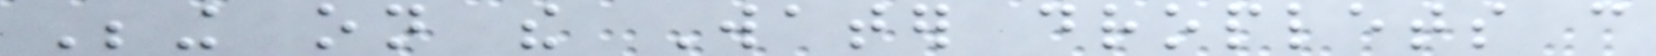Being on the Water droplets can
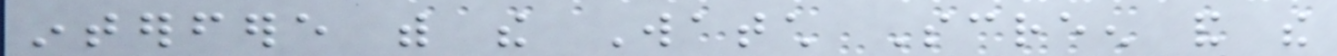interfere with the Watch Screen and the
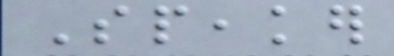Speaker
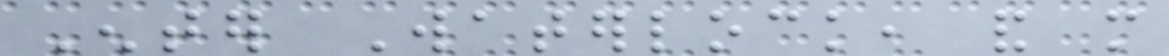Enter Waterlock, and more
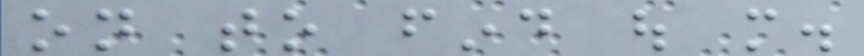on to find out more.
